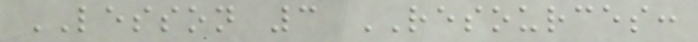LESSON 3 RESOURCES:
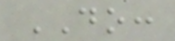DO:
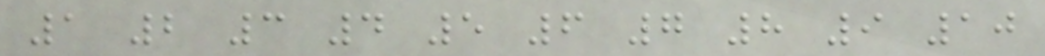1 2 3 4 5 6 7 8 9 10
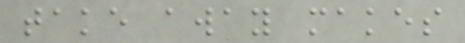take away makes
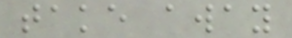take away
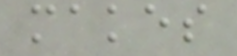makes
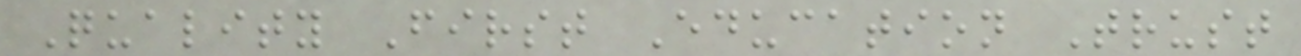Quality First Education Trust
